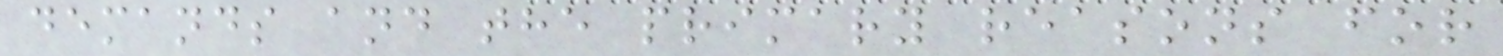demands and the primary reasons for
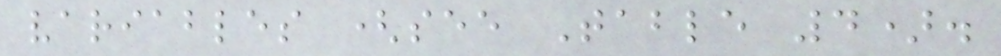variables (see Table 4).
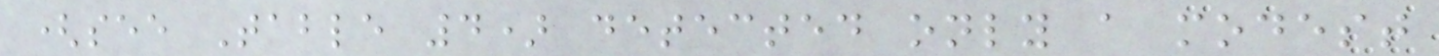(see Table 4) detected only a modest
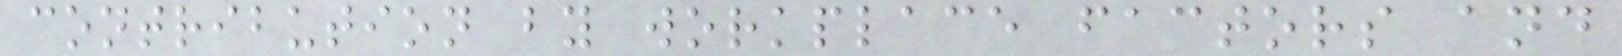contribution by workplace factors and
